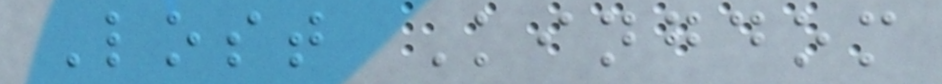Lost Kingdom
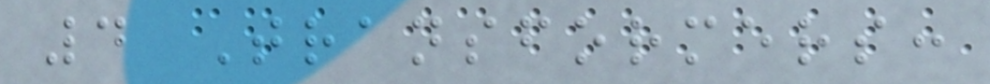4 Transformers:
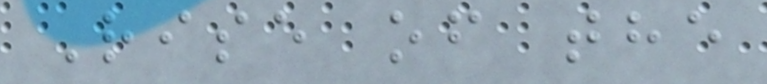Rise of the
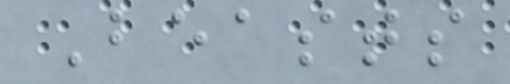Beasts
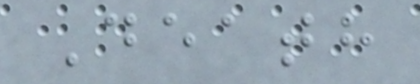Death
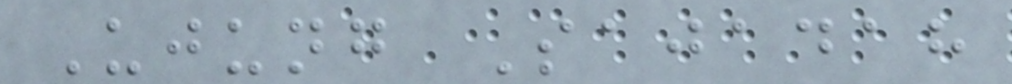Ujung Sajadah
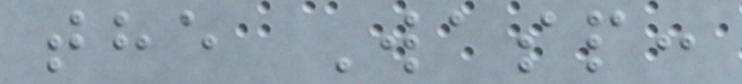the Wasp:
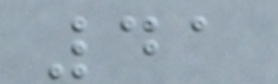41
